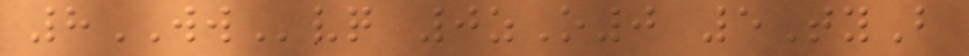8WWvq 0zO0 5TyB
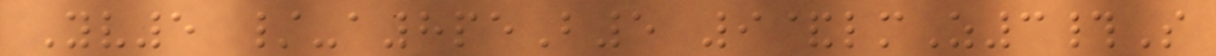Yv5 /-a8peB5 9&lmZ3#S
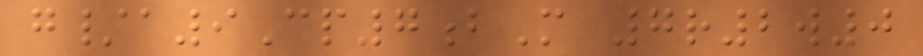g/a9Cp7bM 7r2w0
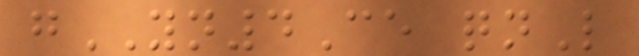gYN4Ce qnL
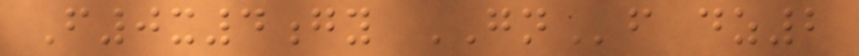F0x4gy GNf dz2
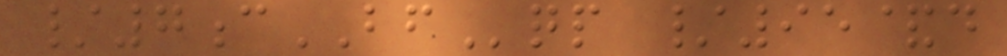/7cBFqp /95&d
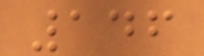146
